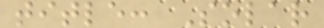title: Solar
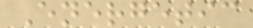Energetic
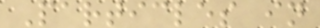Particles in
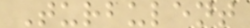Turbulent
